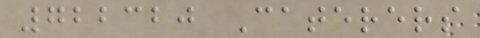722320 Caterers
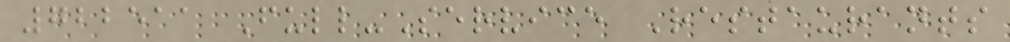722511 Full-Service Restaurants
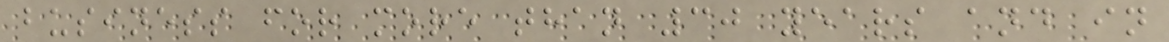business for more than 30 years and in
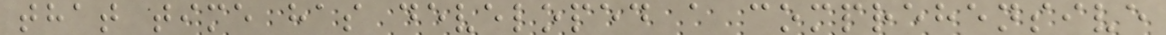that time has developed a comprehensive
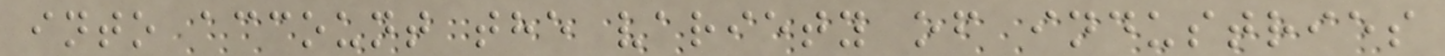into account the variety of industries
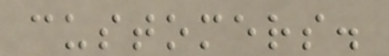customers.
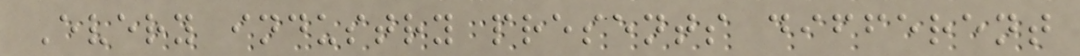Every industry presents different
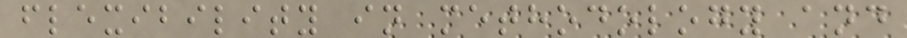flexibility in methodology and
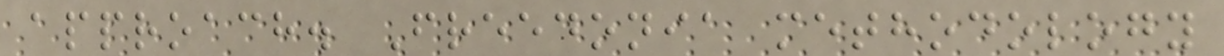approach. Freedonia methodology
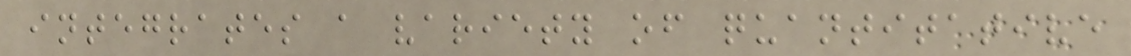integrates a variety of quantitative
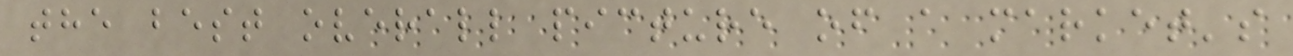the best overall picture of a market's
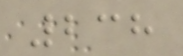238
